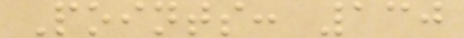Points: 130
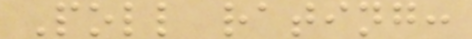Poll rating:
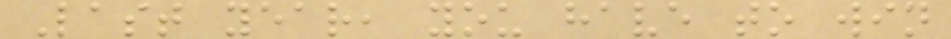Last year, you have to win
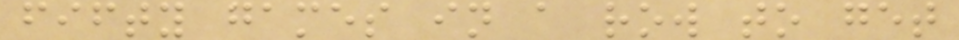fifty games in a row to get
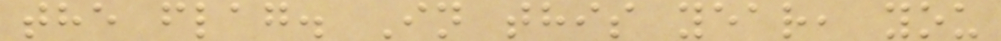the flag. In this year, you
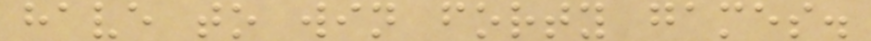have to win forty games.
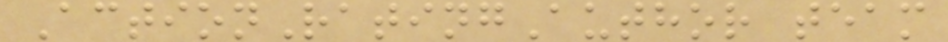ActionRatingAuthor team
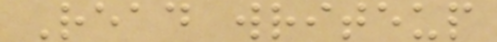Read writeup
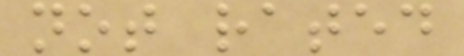not rated
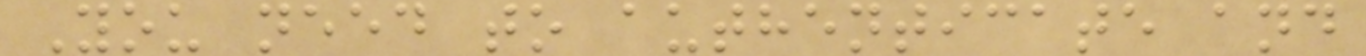You need to authenticate and
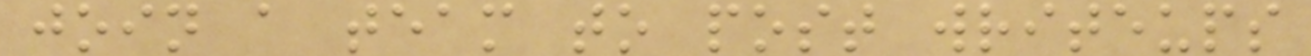join a team to post writeups
